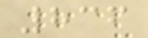836
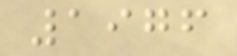1976
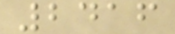2416
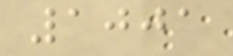1001
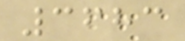3683
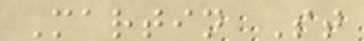Martin St
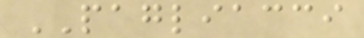PAGLIACCI
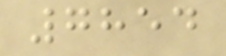7854
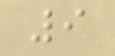9
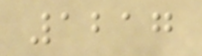1217
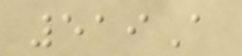519A
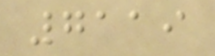7119
